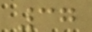37
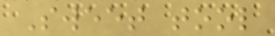Sweet tool
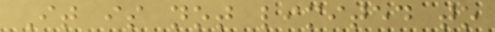It is not limited to
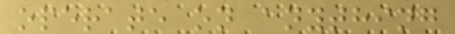operate on anything
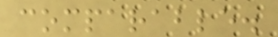comparable.
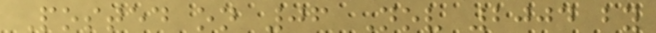Posted on 06 Nov 2004 by
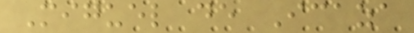Miguel de Icaza
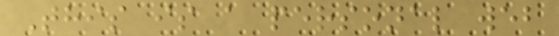This is a personal web
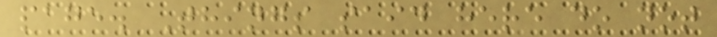page. Things said here do not
